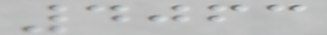4063
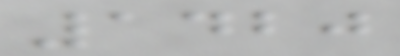1420
